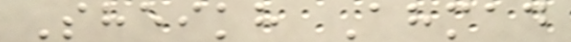Sheikh Ahmad
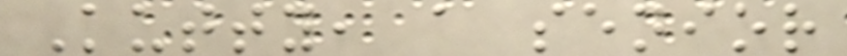Kutty, a senior
